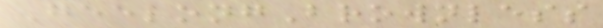GeelongBrownless
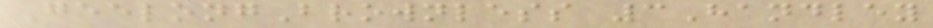GeelongBrownless 3Handley
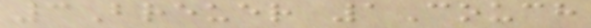3Breuer 1Couch
